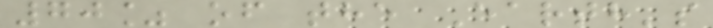70% of the Earth's
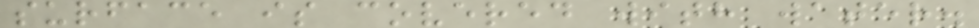surface is covered with water.
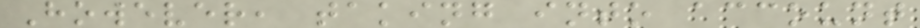However, taking into account
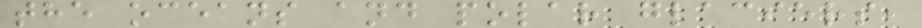the oceans and polar glaciers,
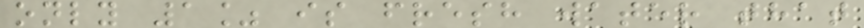only 1% is fresh water that
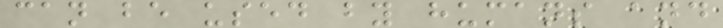can be used by humans and
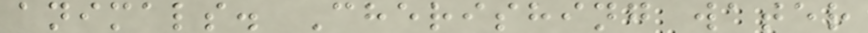animals. Cherishing water
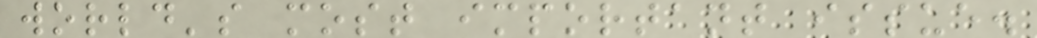world's most important issue.
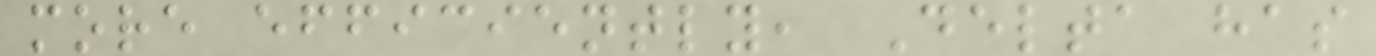more efficiently, Delta has
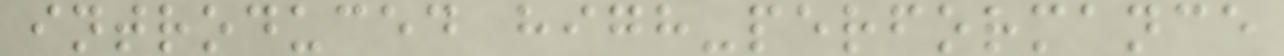introduced high-performance
